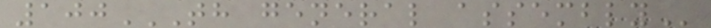100TH GENERAL ASSEMBLY
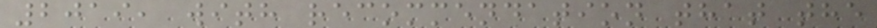2019, with recommendation that the
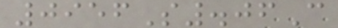0956S.06C
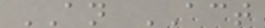AN ACT
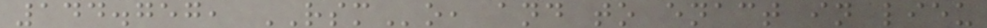144.757, RSMo, and to enact in lieu
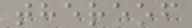thereof
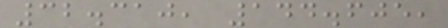32.310, 144.605,
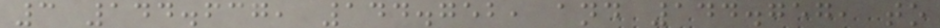3 144.637, 144.752, and 144.757, to
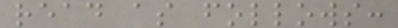read as follows:
